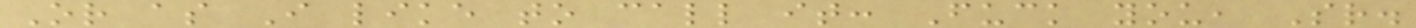Or as I like to call it: Fuck you, Sr.
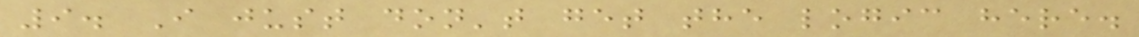9. I just don't get the logic here.
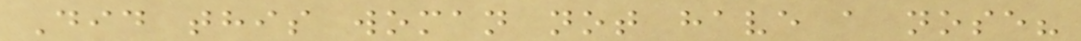Did this woman not have a nose?
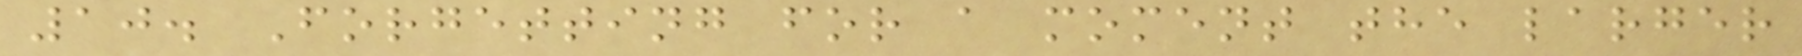10. Forgetting for a moment the larger
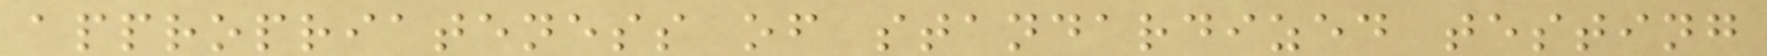appropriateness of standardized testing
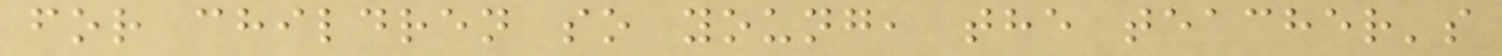for children so young, the teacher's
